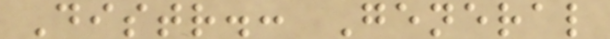Distr.: General
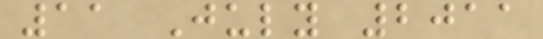11 July 2011
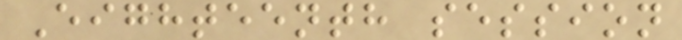Eighteenth session
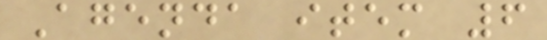Agenda item 6
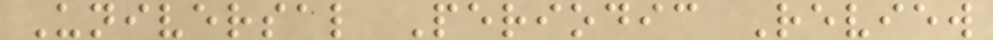Universal Periodic Review
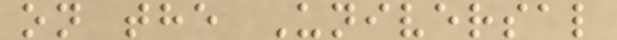on the Universal
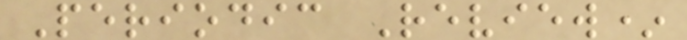Periodic Review*
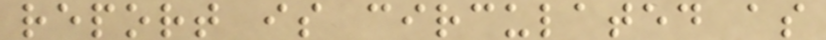report is circulated as
